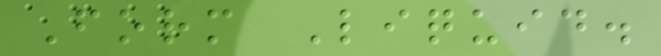Form Liquid.
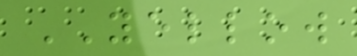YELLOW
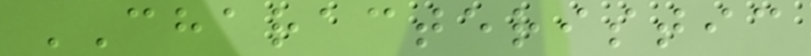CHARACTERISTIC
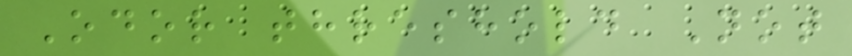Odor threshold Not
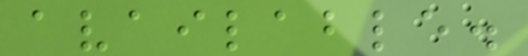available.
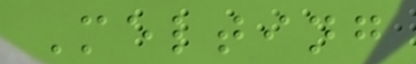Melting
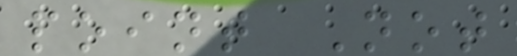point Not
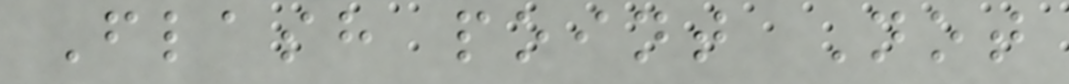Flash point Not
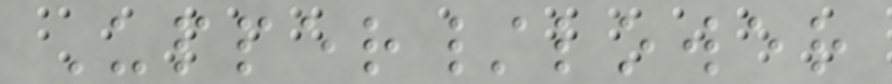Upper/lower
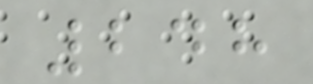248
